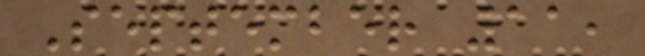September 11,
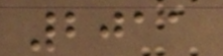2011
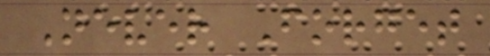Never Forget
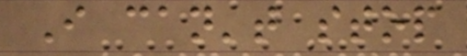I can't stop
